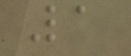1
